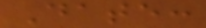Date:
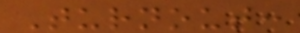Turnout:
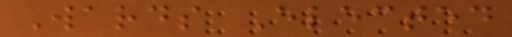Wards Elected
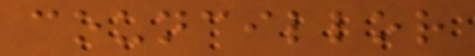councillor
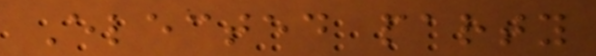Elected party
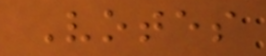Votes
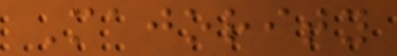Majority
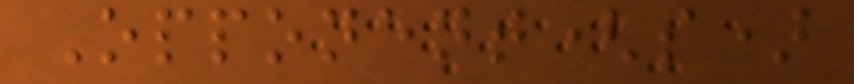Opponent(s)
